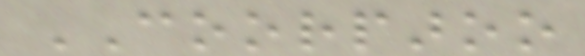COORPAROO
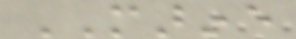MARINE
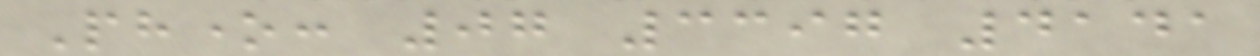Phone: 07 3397 4141
